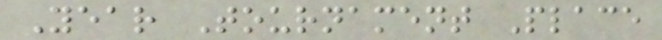Year Tournament Place
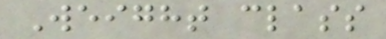Weight class
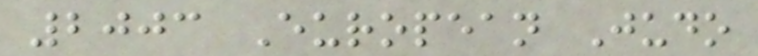2003 European Judo
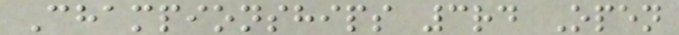Championships 3rd Open
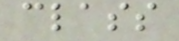class
